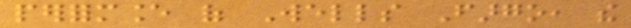performance of Wells Fargo, the
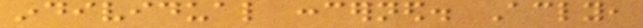individual concerned. Accordingly,
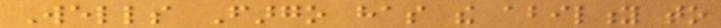Wells Fargo has the ability to
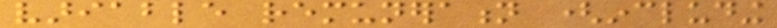variable remuneration (including
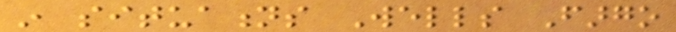in situations Wells Fargo
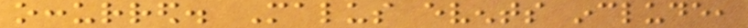occurred. Malus events include,
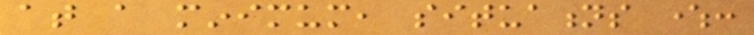at a minimum, situations where:
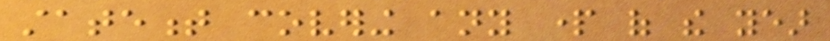statement covering any part of the year
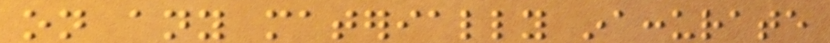on any materially inaccurate
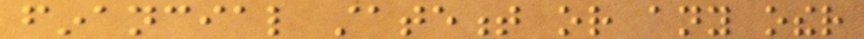financial statement or any other
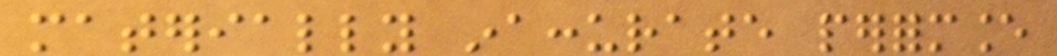materially inaccurate performance
